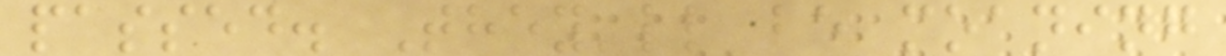passed. They'll be moaning
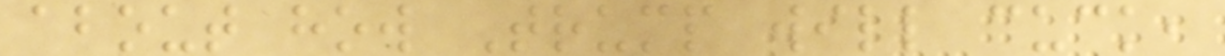about how Trump will cuck,
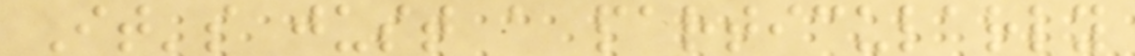It's just a particularly
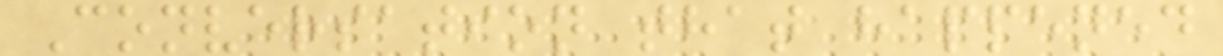Conversation that happened
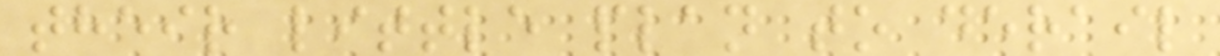their little plan to derail
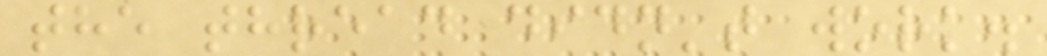the thread didn't work.
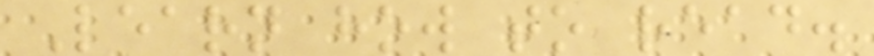Learn how to read.
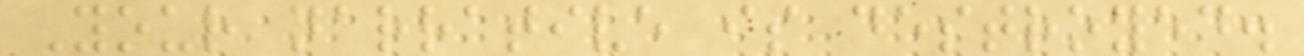Your narrative is destroyed.
